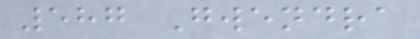587 Gwendra
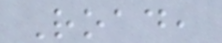Road,
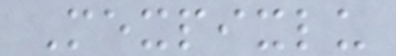Mexpixlu
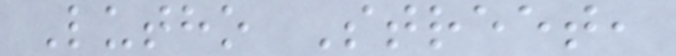Lutho Street,
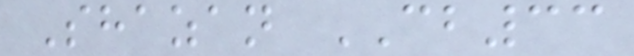Shazan CB33
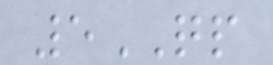5QP
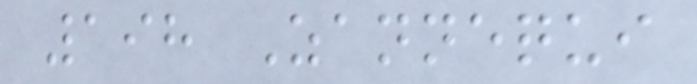198 Zannequi
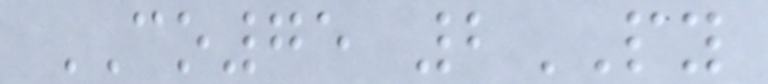CO75 2PY
